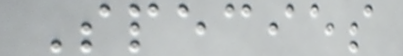Species
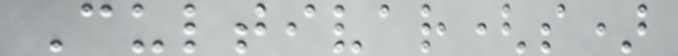Cultivar(s)
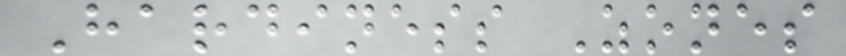Hardiness Zones
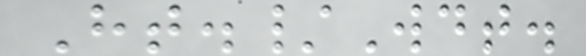Ht./Wdt.
